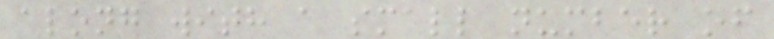along with a small number of
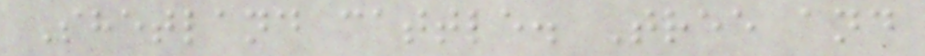Shetland cattle. Tree and
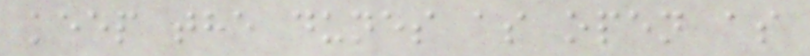keep the dunes as open as
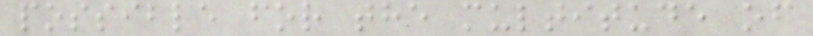possible for the multitude of
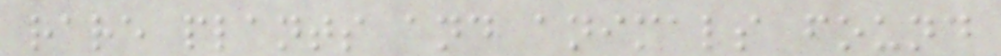rare plants and animals found
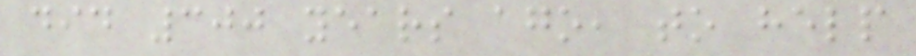did 300 years ago, to help
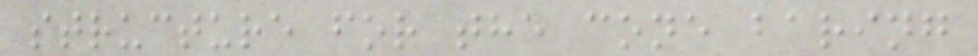structure for the cone baring
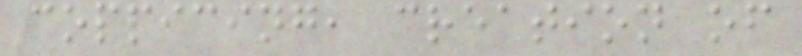coppicing, creation of
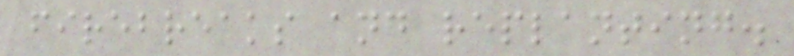firebreaks and replanting.
